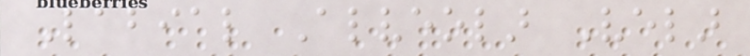Labial Alveolar Velar
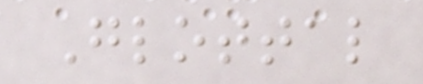Glottal
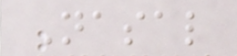Nasal
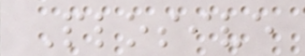Plosive
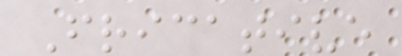Fricative
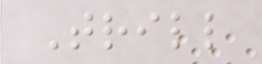Trill
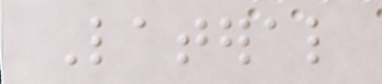Lateral
